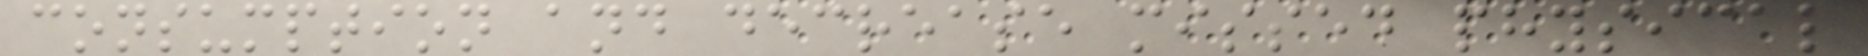consumption and decrease missed physical
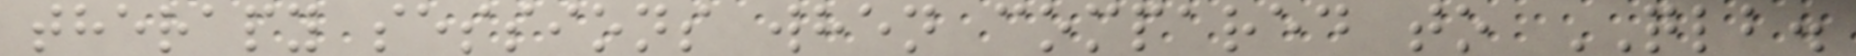therapy sessions when compared to QLB.
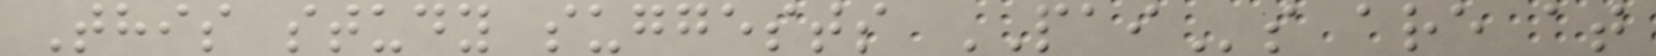This study suggests PAIs are at
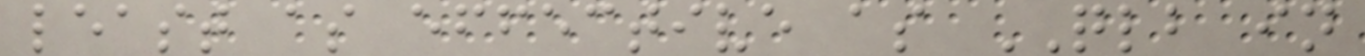least as effective as QLB in
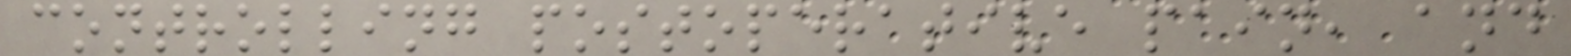controlling postoperative pain, and
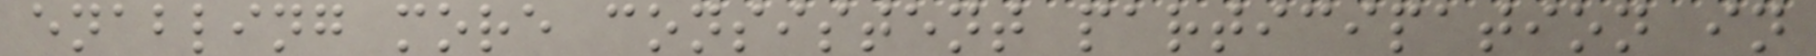enabling more consistent participation in
